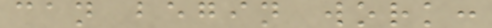can begin work:
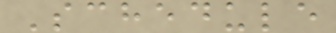Schedule
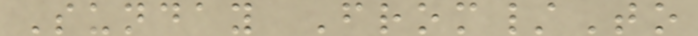Sunday From/To
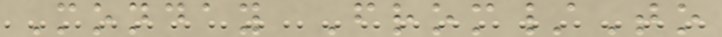Monday From/To
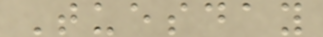Tuesday
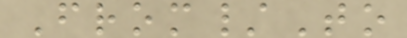From/To
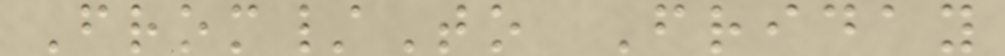From/To Friday
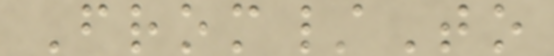From/To
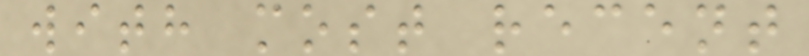with most recent
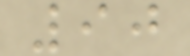90
